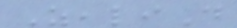ZealiD
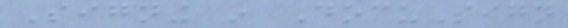Signing in DocuSign
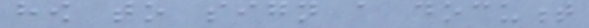how to sign a document
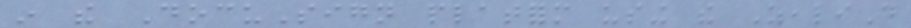in the DocuSign platform using the ZealiD
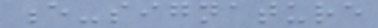e-signature
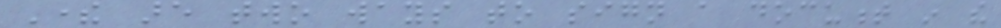There are two ways to sign a document in the
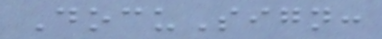DocuSign:
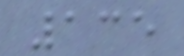135
